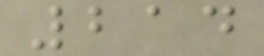214
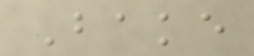Bake
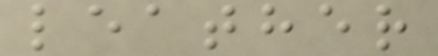leather
